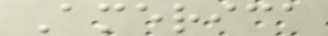America
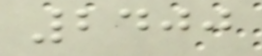2400
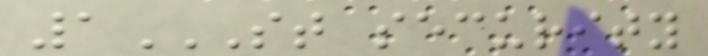1ST SECURITY
